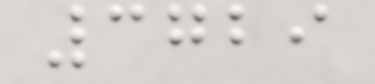3729
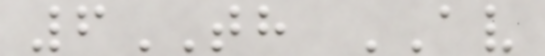6TH AV
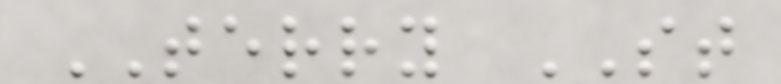TERRY ST
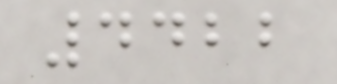4422
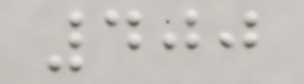400
